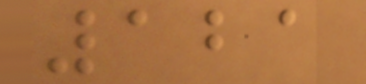121
